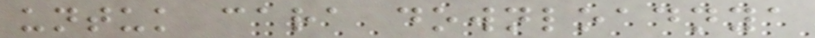untuk cara downloadnya
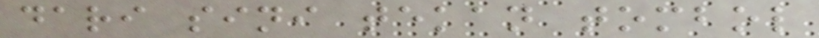dari sini tekan tombol
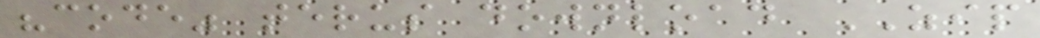"code" terus download ZIP
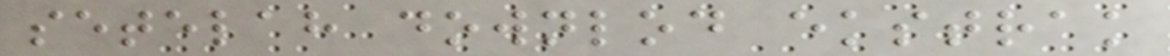setelah downlod ekstrak
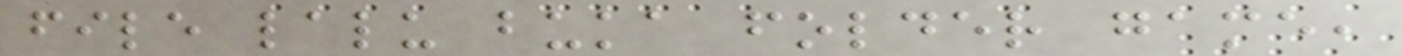file lalu buka folder game,
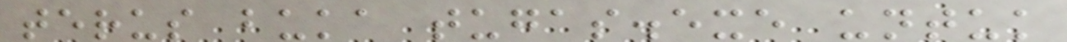terus buka tugas.exe untuk
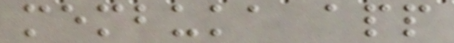membuka app
